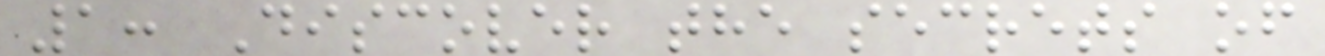1: Discover the secrets of
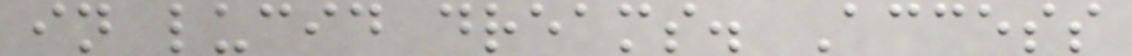in lucid dreams. Access
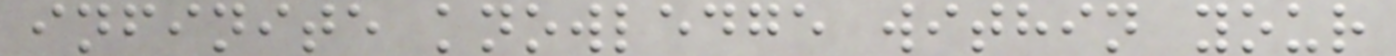infinite knowledge within your
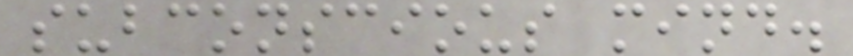subconscious mind.
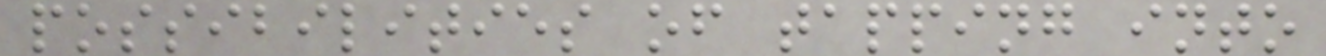possibilities of tapping into
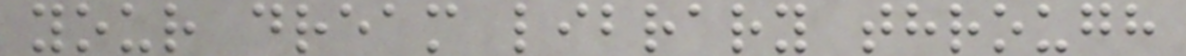your dream library through
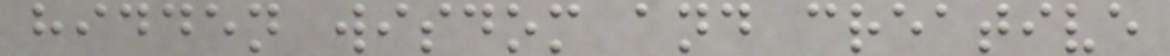hidden wisdom and creative
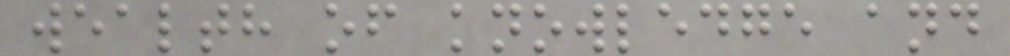wealth of knowledge and
